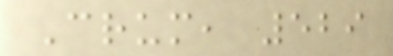Crum, 529
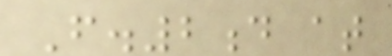F.2d at
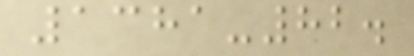1381-82.
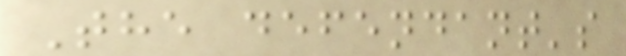The defendant's
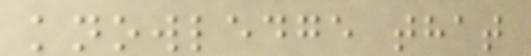knowledge that
